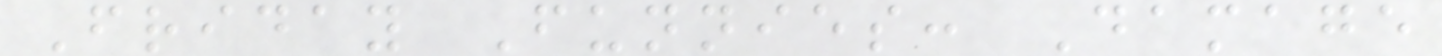Friday Funnies: Damage
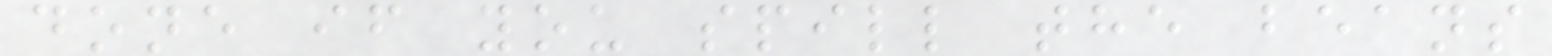done if you spill the beans
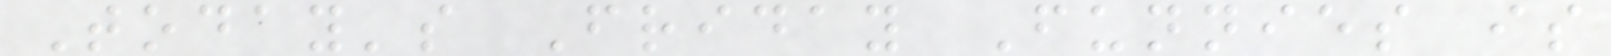Today's Friday Funnies is
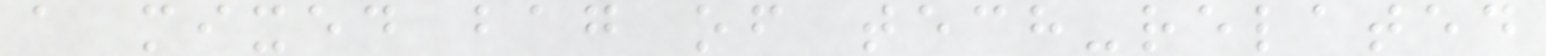a mixed bag of tech-related
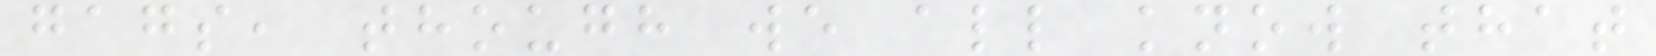gags, though we all know that
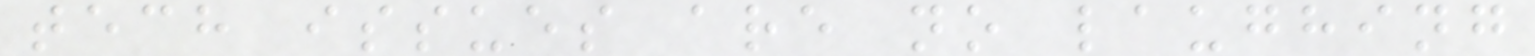tech issues are no laughing
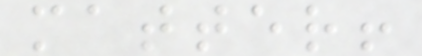matter!
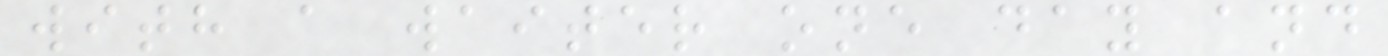with a waiter one day and
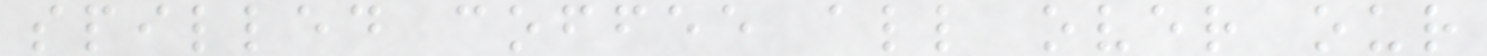spilled coffee all over our
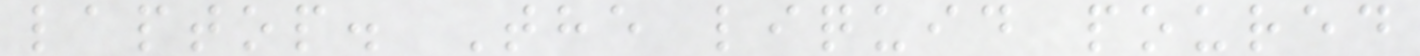laptop. The liquid poured
